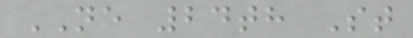NE 24th St
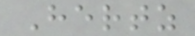Hertz
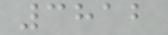3812
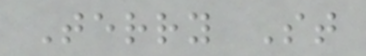Terry St
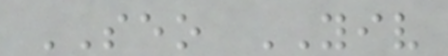SEO YIV
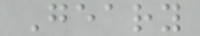Geary
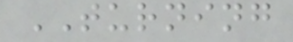TURNING
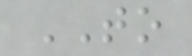TO
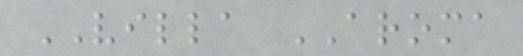VILLA AROMA
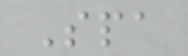Spa
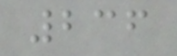236
